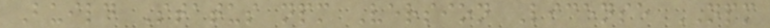Build Status npm Version License NPM
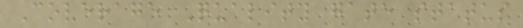Coverage Quality gate status
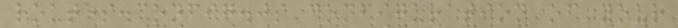routes.config.js configuration of your
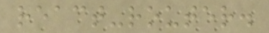react-router.
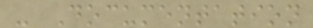- Documentation
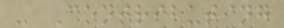- Contributing
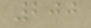200
